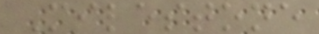Milestone
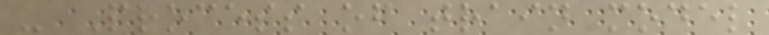- Process of train model
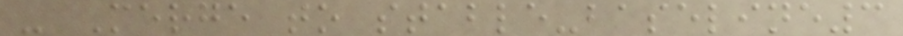- Merge to stable-baseline3
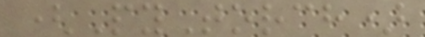(PyTorch)
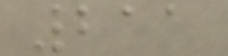211
